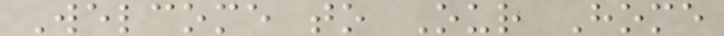Welcome to Our Home
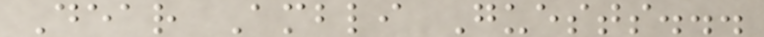Dear Ambli Guests...
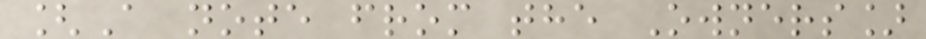[A note from the Owners]
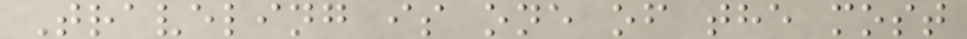Traveling is one of the most
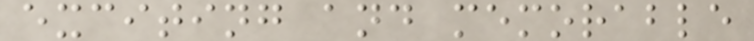exciting and memorable
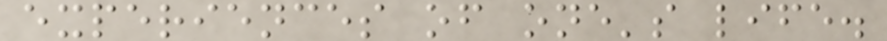experiences of one's life.
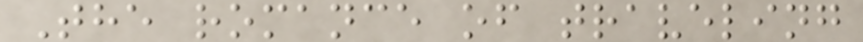The romance of traveling
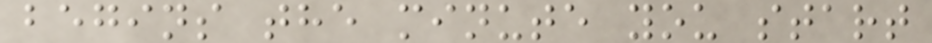begins the minute you start
